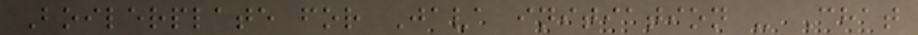Boilerplate for Java initiation - Chat
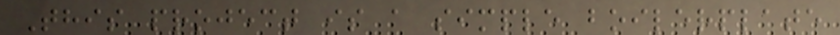This project is a simple boilerplate
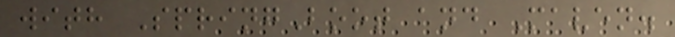with SpringBoot and Maven.
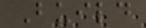Build
